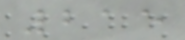215
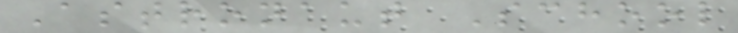Astronaut School
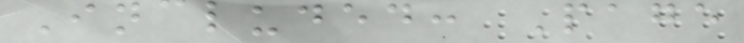Included: Page
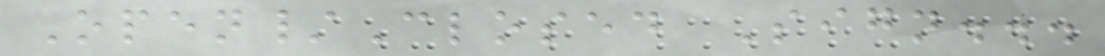Open/Closed Sign...
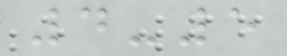4-5
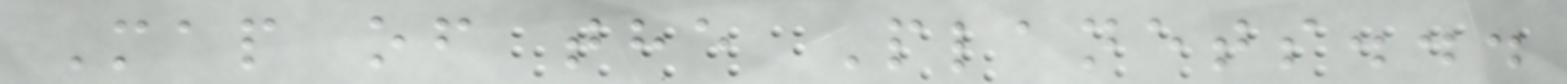Map of the Planets...
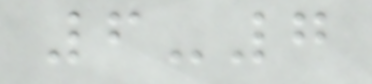6-7
